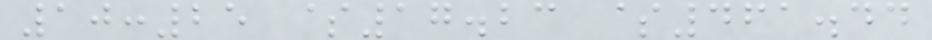10:25 $17.23 $461.44
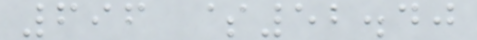696 $52.40
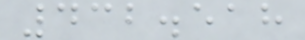432.518
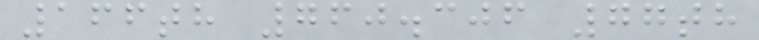166th 760.306 77th
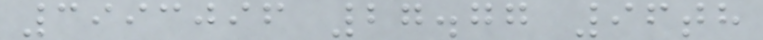3993096 27.77 96th
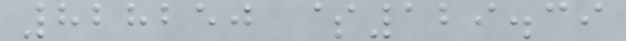828250 $129.39
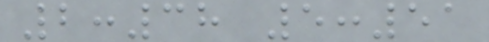2:38 5:51
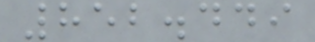852.449
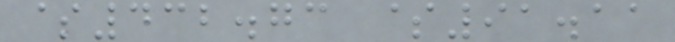$432.73 $91.11
